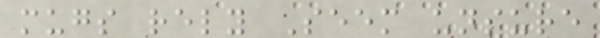mugs rely Seem unsure
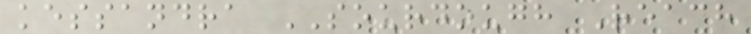kessandra SOURDOUGH Reach
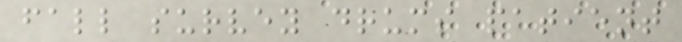fall survey drums patient
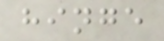hinge
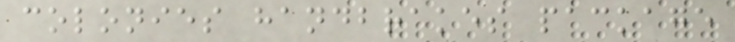colonies handbrakes package
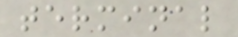terminal
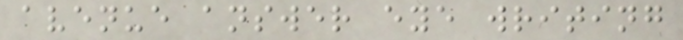avenue answer eye writing
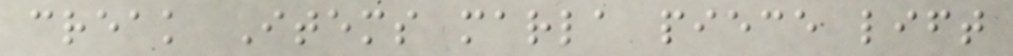creak Items marla piece lift
